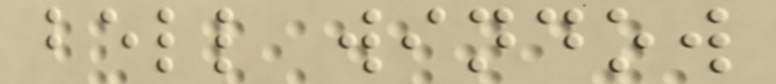bell window
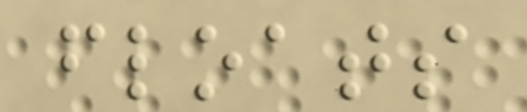floats
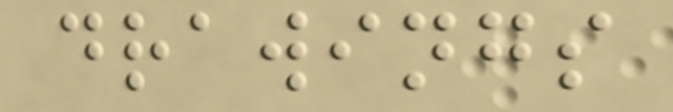drawings
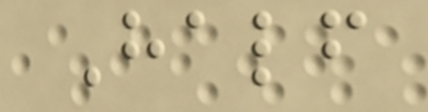Half
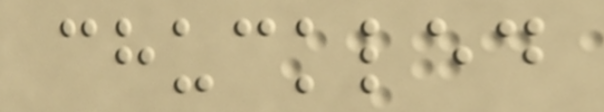chuckled
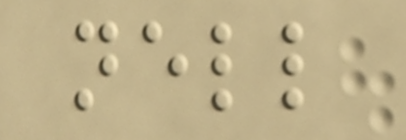nell
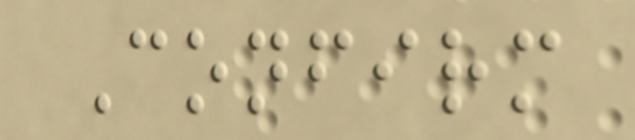Confirm
